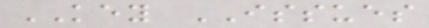KEY ISSUES
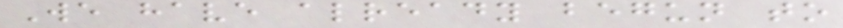We have already begun to
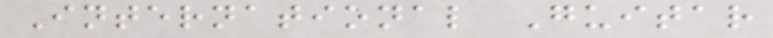International Guitar
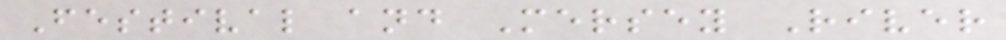Festival and Mersey River
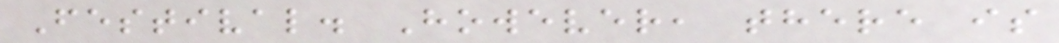Festival. However, there is
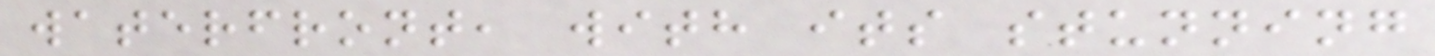waterfront, with its stunning
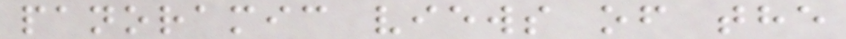panoramic views of the
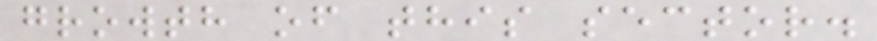growth of this sector.
